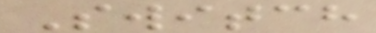Switch
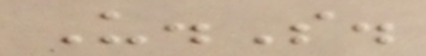U.S.
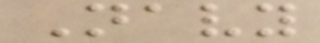Navy
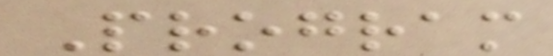Program
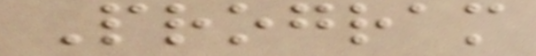Program
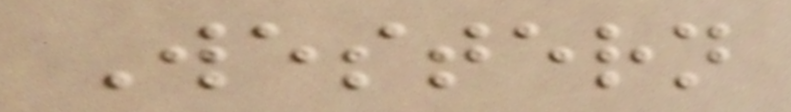Western
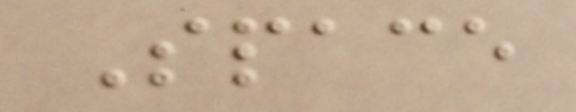Space
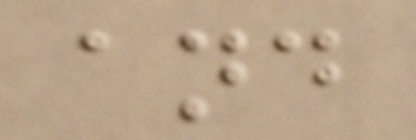and
